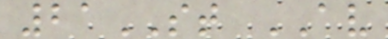21ST AV
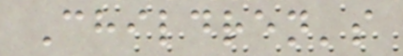Children's
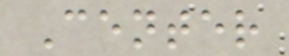Center
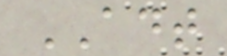ADT
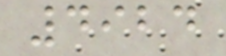4924
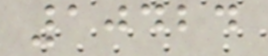10424
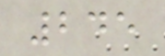245
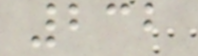232
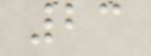23
